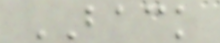BACK
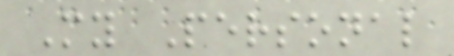My Personal
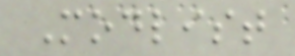Modlist
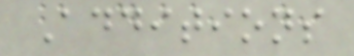Additions
